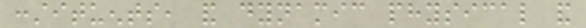constituents, and dynamic physical and
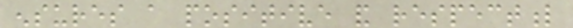ensures a positive and respectful
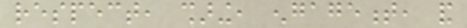respect, sharing, engagement, and
